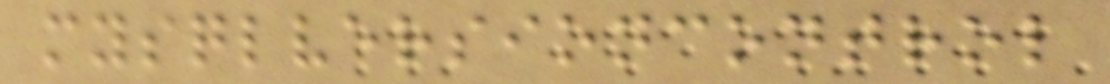mysqlversioncontrol
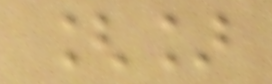[]
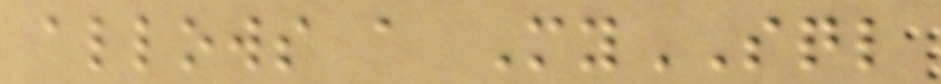allows a MySQL
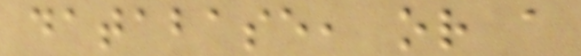database, or a
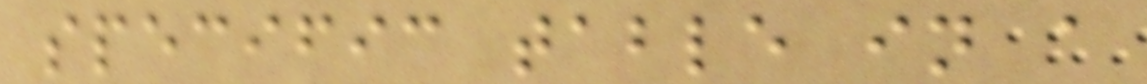specific table in a
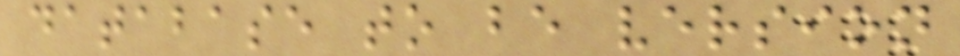database to be version
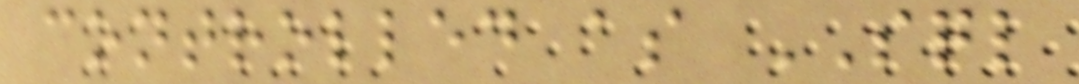controlled as SQL
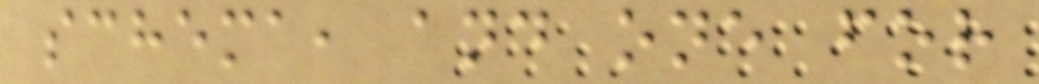schema, and one for
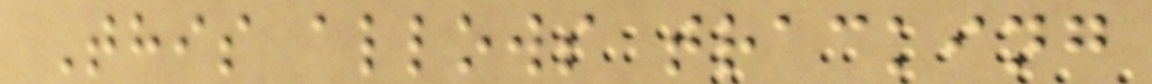This allows tracking
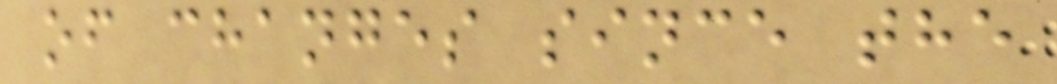of changes since the
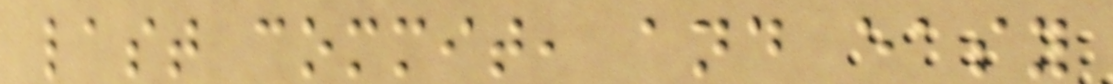last commit, and easy
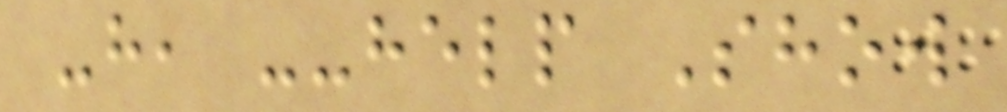-h, --help Show
